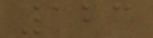123
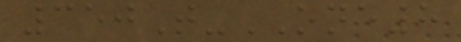350T-ONE8
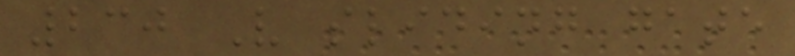230 V sliding gate
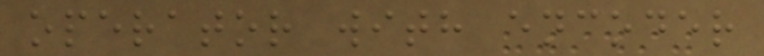operator with encoder
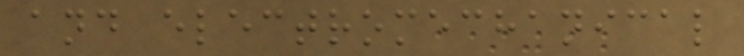and electromechanical
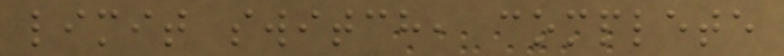limit switch, complete
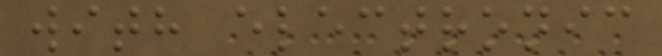with electronic
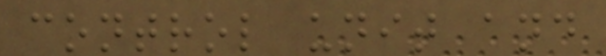control unit and
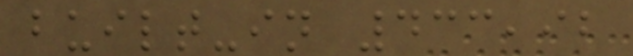built-in 433,92
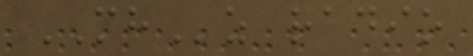MHz radio
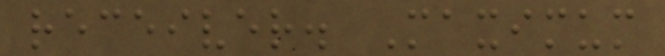receiver. Maximum
